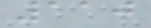110
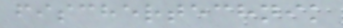fischertechnik
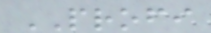PROFI
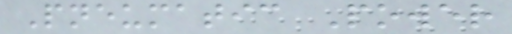Pneumatic Power
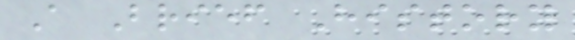A Brief History
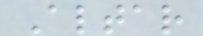Altar
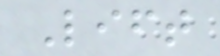Lift
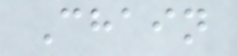Chain
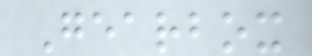Gearbox
